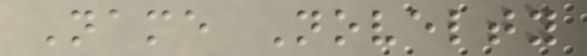Name Novelty
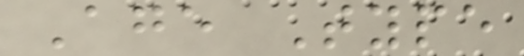Age Type
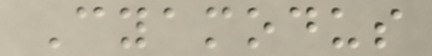Cyamodus
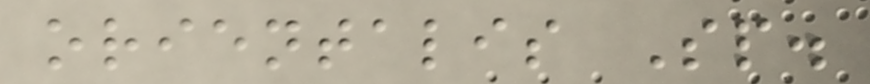orientalis Sp.
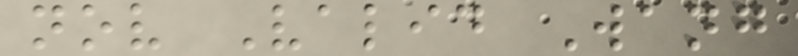nov Valid Wang
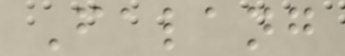Falang
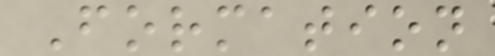Formation
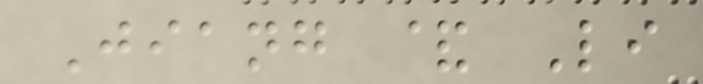Jiang & Li
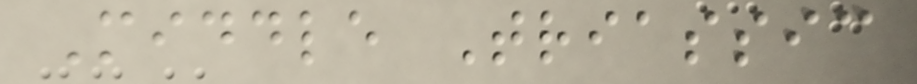Middle Triassic
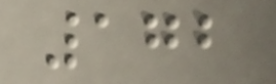172
